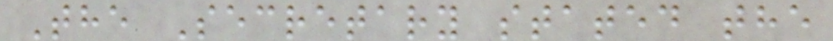The Secretary stated the
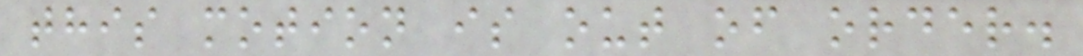this motion is out of order.
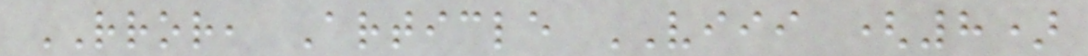RROR, Article VIII (8)
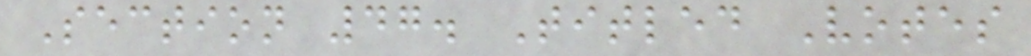Section 47. Titled Votes
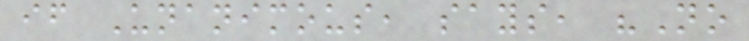if Unanimous, says, "No
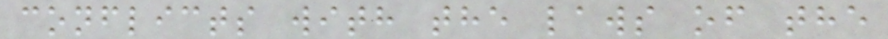conflicts with the laws of the
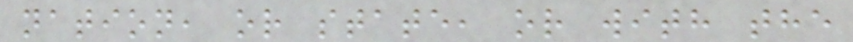nation, or state, or with the
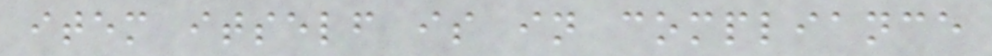item itself is in compliance
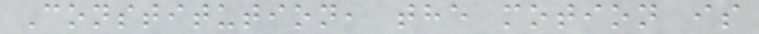Constitution, the motion is
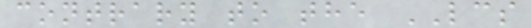contrary to the LCS
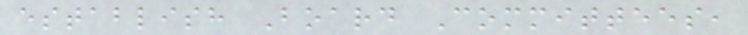establish Board Committees,
